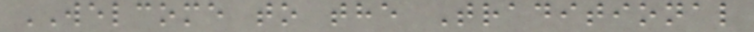WELCOME to the Traditional
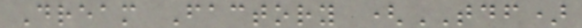Dream Factory (TDF)
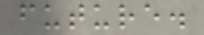future.
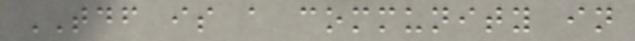TDF is a community in
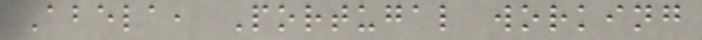Abela, Portugal working
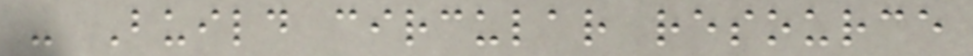- Build circular resource
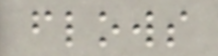flows
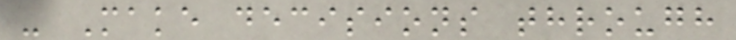- Make decisions through
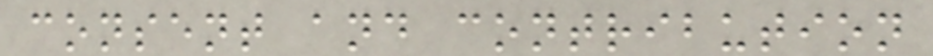consent and contribution
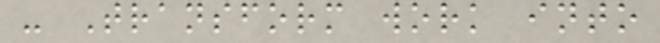- Transform work into
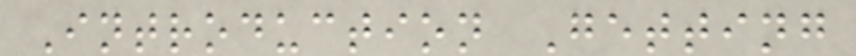Introduction Getting
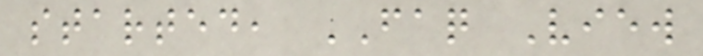started, FAQ View
